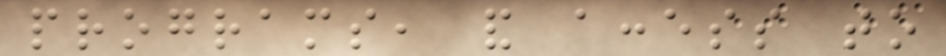programs, and access to
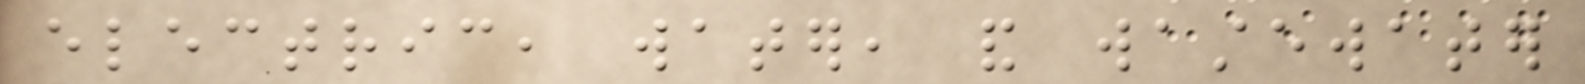electric, water, and wastewater
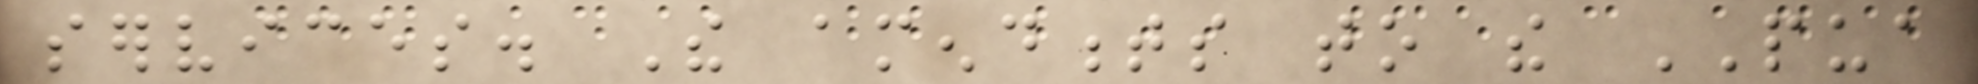services. The amendments to the PUA
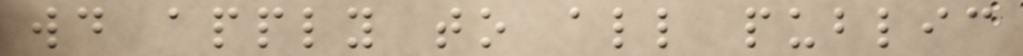would apply to all public
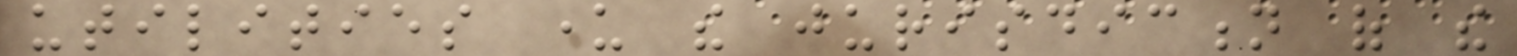utilities under the jurisdiction of the
